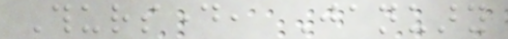Thursday, January
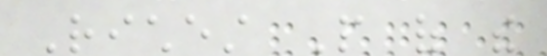Richest People of the
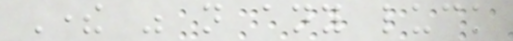There was not any luck
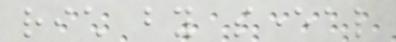rich by several
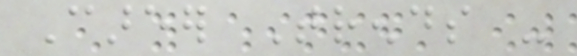Career Trends -
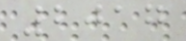2017
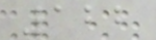122
